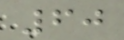60
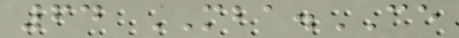64 MBA.CE
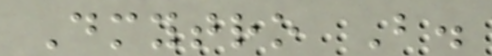Dmytro B.
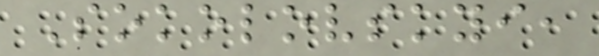Sokolovskyi,
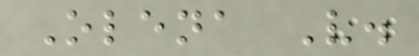Olena V.
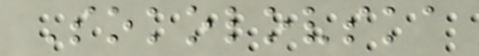Sokolovska
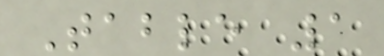Table 1
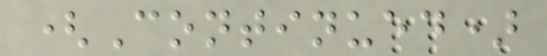(Continued)
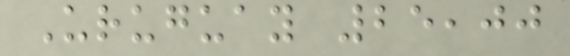Uruguay 25,00
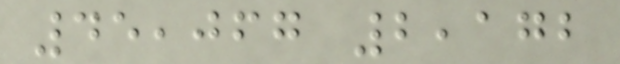45,067 2,172
